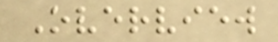Overview
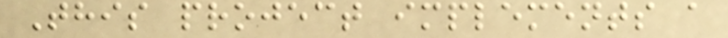This project implements a
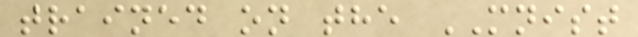trained on the MNIST
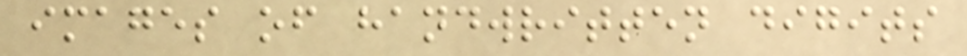images of handwritten digits
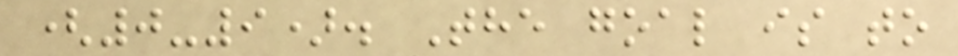(0-9). The goal is to
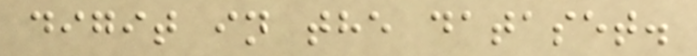digit in the dataset.
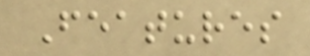Features
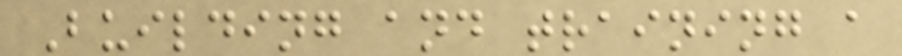Building and training a
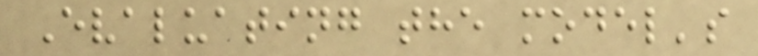Evaluating the model's
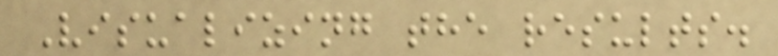Visualizing the results.
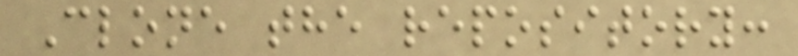Clone the repository:
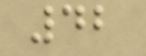42
